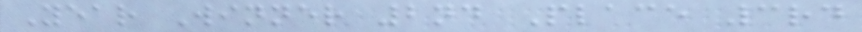Year Winner 2nd Place 3rd
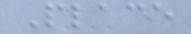Place
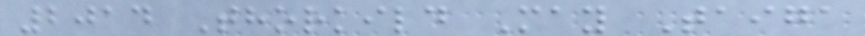2014 Thorkild May Taiga
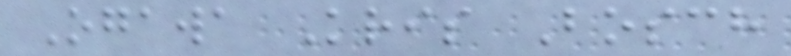Ogawa Kris Bosch
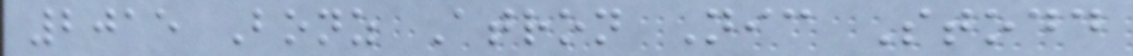2015 Bonz Atron Nic Stodd
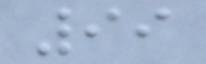99
